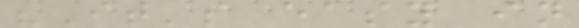"It's easy in
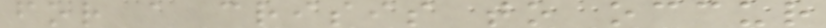for a crisis to occur
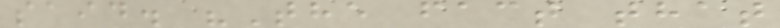said. "The fact that
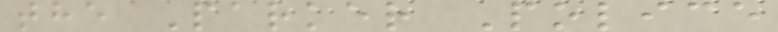the Parker Police
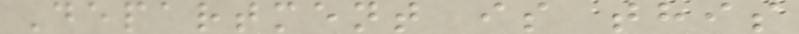Department is this
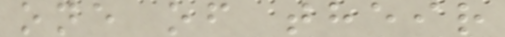one of their
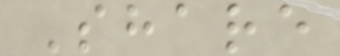Share
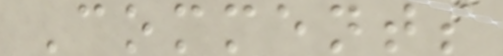Comments
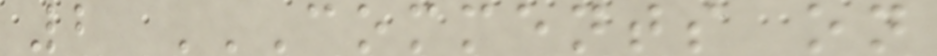2 COMMENTS ON
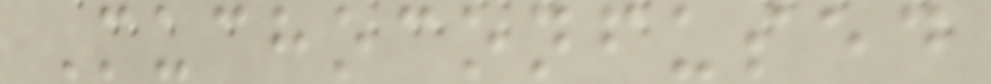Muchoconfused
